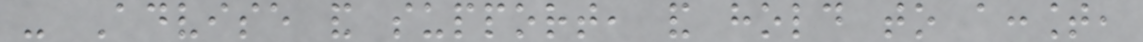- Advise and support, and hold to account,
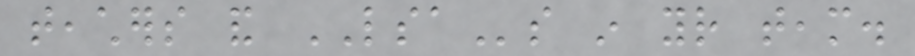teachers and LSAs in your team.
